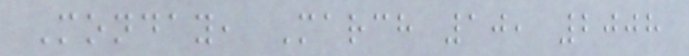Monday, March 10, 2008
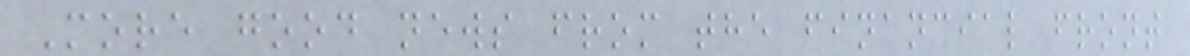More good news from the financial front
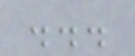...
